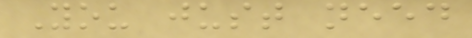You just need
